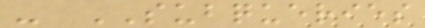- SUBQUERIES
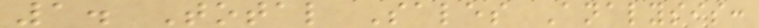1. Total Sales Analysis:
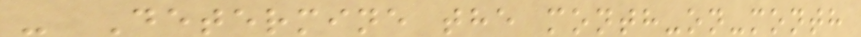- Determine the month-on-month
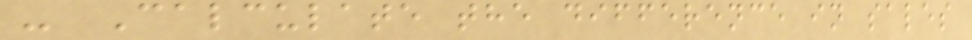- Calculate the difference in sales
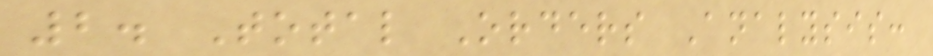2. Total Orders Analysis:
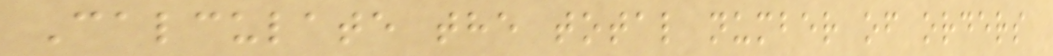Calculate the total number of orders
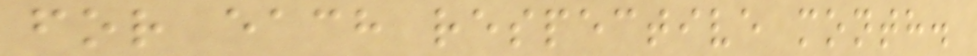for each respective month.
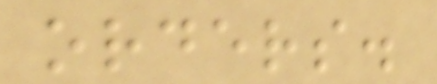orders.
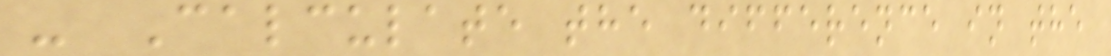- Calculate the difference in the
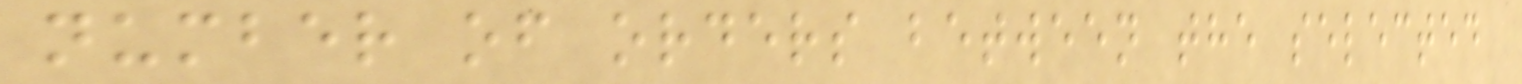number of orders between the selected
